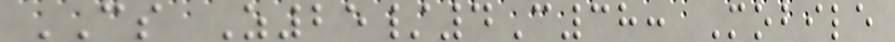CS Z25/4C38: Mobile
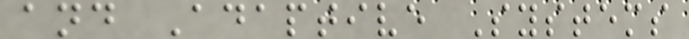and Adaptive Systems
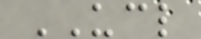UCL
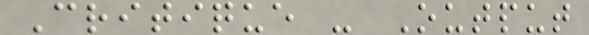Critique - Output
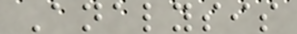Analysis
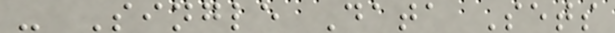- Single Data Sets
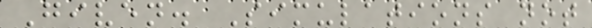Given. Simulations not
